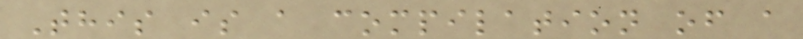This is a compilation of a
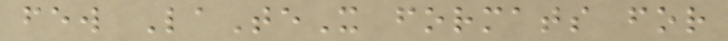few LaTeX formats for
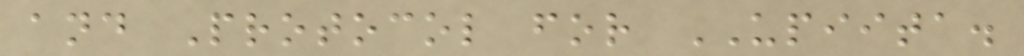and Protocol for UPIITA.
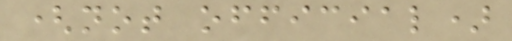(not official)
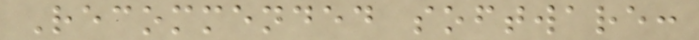Recommended software:
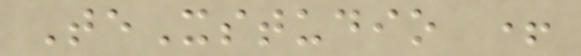TeXstudio +
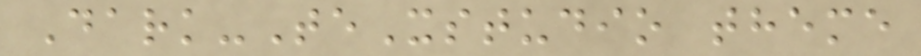Dark-TeXstudio theme
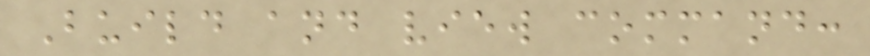Build and view command:
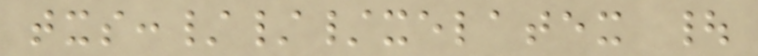txs:///xelatex |
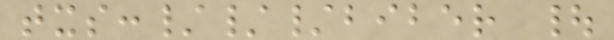txs:///biber |
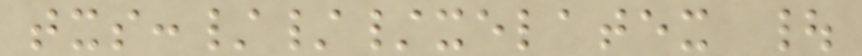txs:///xelatex |
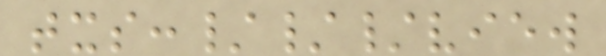txs:///view
